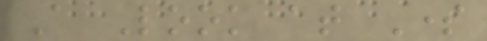A Look at Some
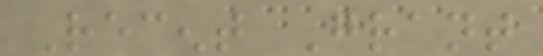Recent Grant
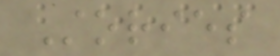Stories
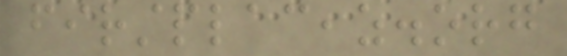firstplaceaz.org
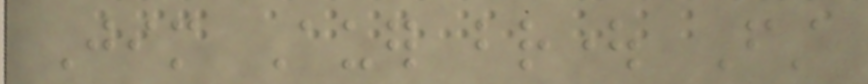Jim Auer brought First
